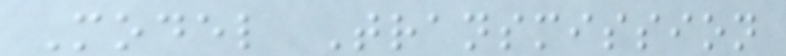Model Transmission
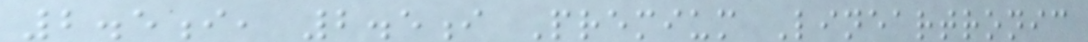2.5i, 2.5i Premium Lineartronic
